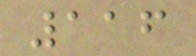116
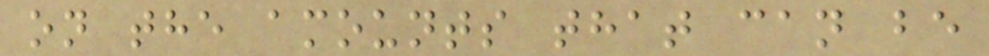on the amounts that can be
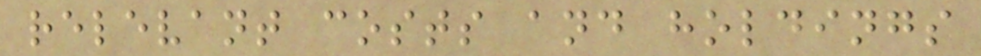relevant costs and holdings
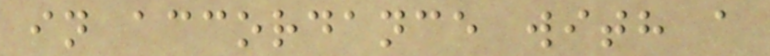in accordance with a
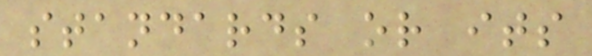standards or its
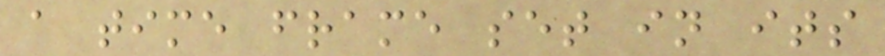a time frame set in its
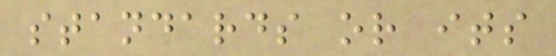standards or its
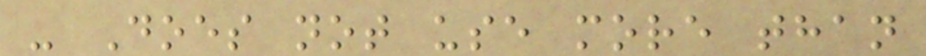- Does not use more than
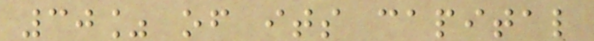30% of its capital
